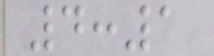4:1
